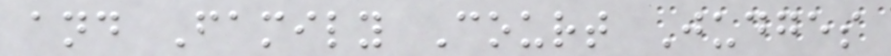and Family Court Judges
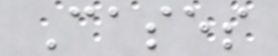Cases
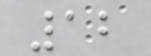12
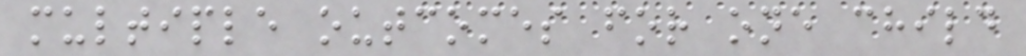multiple outcomes for one child
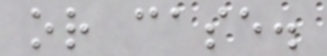or case.
